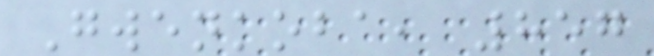Gwenkoba, 857
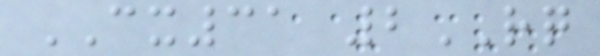CX31 2RQ
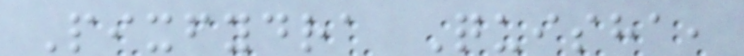Pixfydra Quisha,
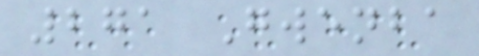271 Gwenba
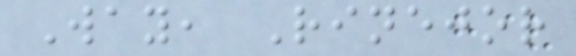Way, Rinejor
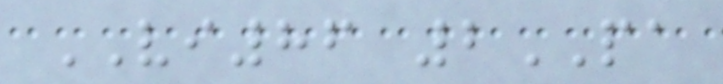VI86 2PA
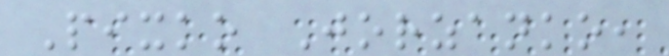Pixko Jorzanko,
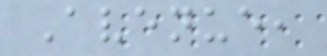Avenue,
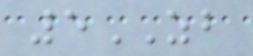5ZB
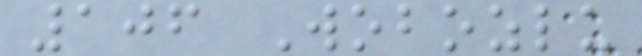106 Wobozlu
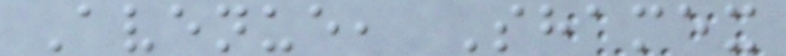Avenue, Shamex
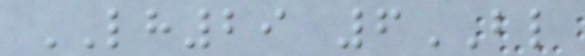LH29 6BL
